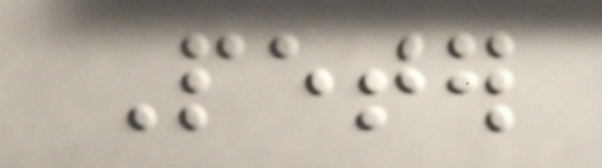Peter
